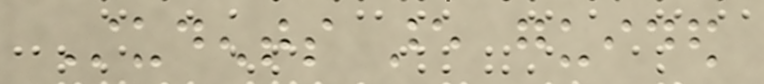Students are guided
